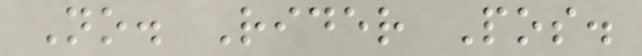No. Rider Pos.
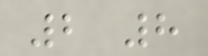2 8
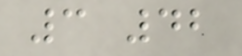3 42
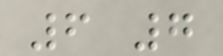6 7
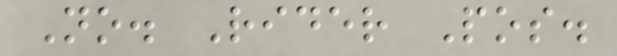No. Rider Pos.
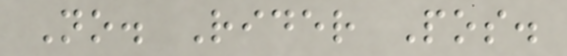No. Rider Pos.
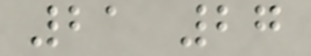21 27
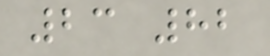23 82
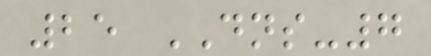25 DNS-7
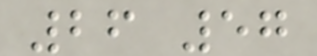26 57
